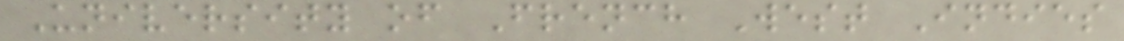University of French West Indies
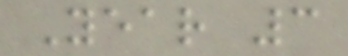Year 3
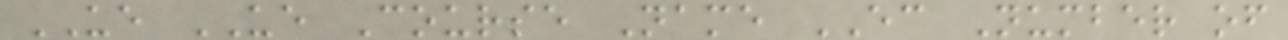UE UE Course Name EC Number of
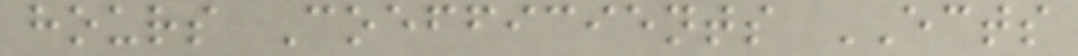hours Coefficients ECTS
